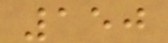150
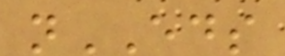nEDS
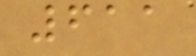611
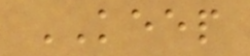KEEP
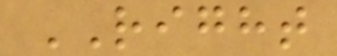RIGHT
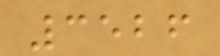3526
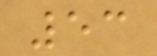53
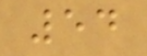54
